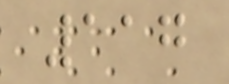117
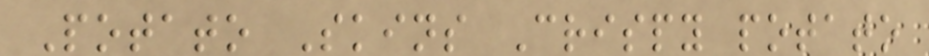Potato Skins Crispy potato
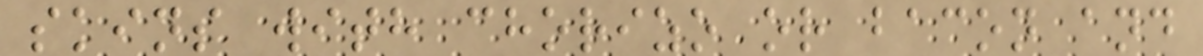skins with chorizo or bacon and
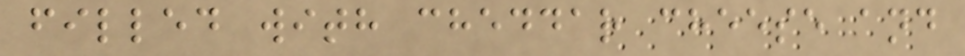filled with cheddar cheese and
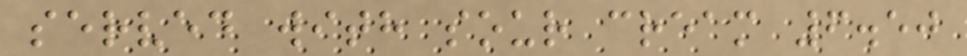served with sour cream 6.50
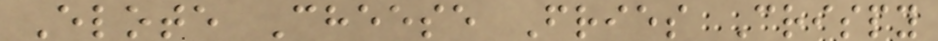Elote Cheese Fries Crispy
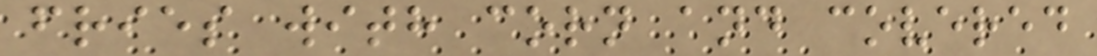fries with corn and covered
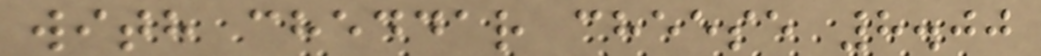with cheddar cheese 8.00
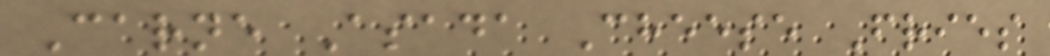Carne Asada Cheese Fries
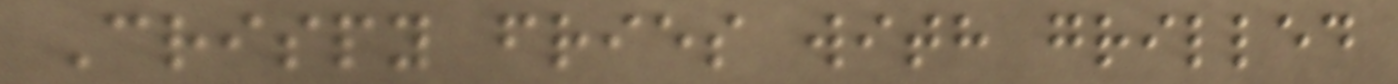Crispy fries with grilled
